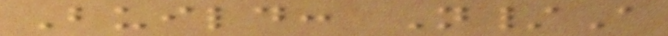Build: N/A
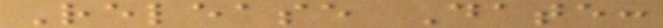Release Date:
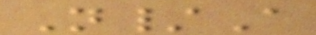N/A
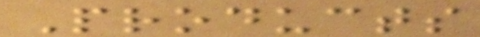Products
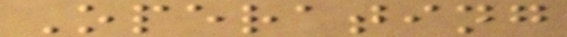Operating
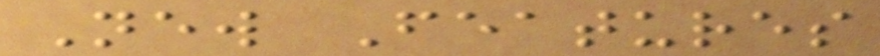New Features
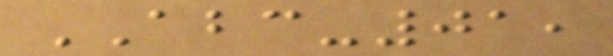ABC-01,
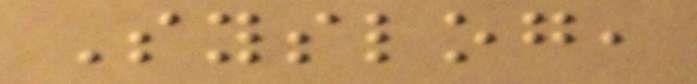Syslog,
